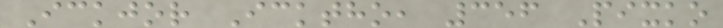Ickjor Icktho, 356 Pixko
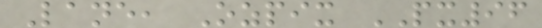Lane, Ozpix PX96
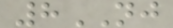8NJ
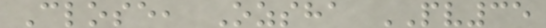Close, Ozsha PV35
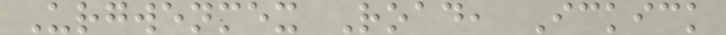Urgwenmex Road, Ickick
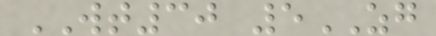WT30 5ZG
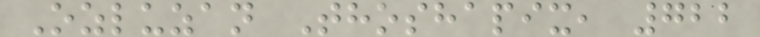Ozluzan Thoshapix, 722
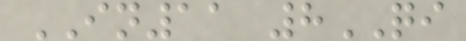IN11 8QI
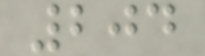204
